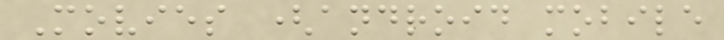Movies (android mobile
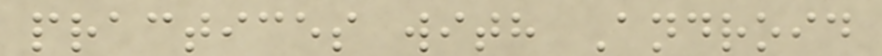practices with Android
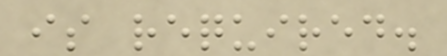is required.
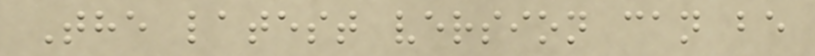The latest version can be
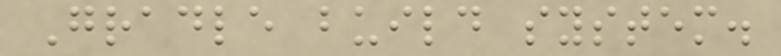Gradle build system.
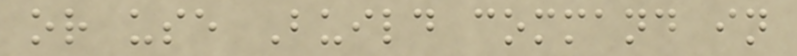or use Build command in
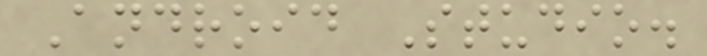Android Studio.
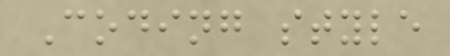Coding style
